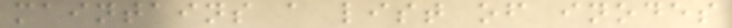maintains a list of inodes
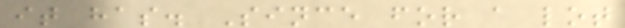it has. Since for a lot
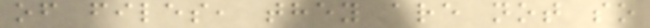of files, they are not so
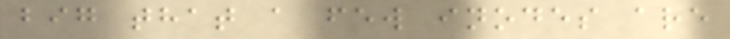big that a few inodes are
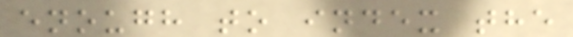enough to index the
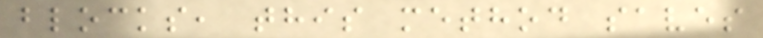blocks, this method saves
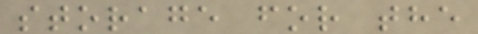storage for the
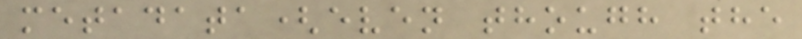metadata(even though the
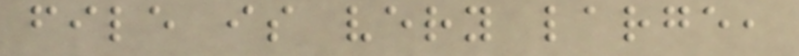file is very large,
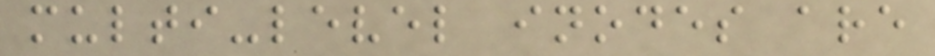multi-level inodes are
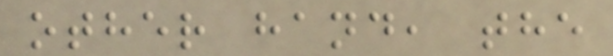other hand, the
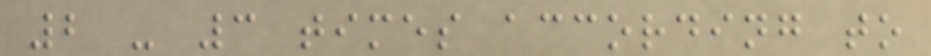2 - 3 times according to
